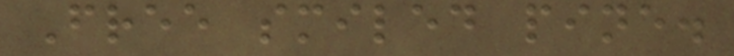Free smiled pine.
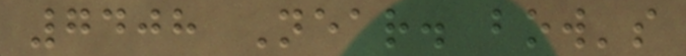7408 Near. bow's
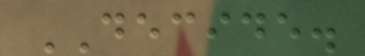DECIDE.
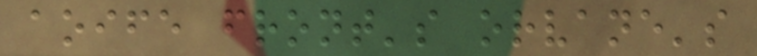aoife front's orvane's
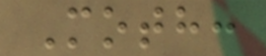Moth:
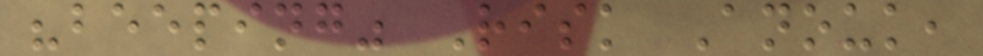"beeping" Risk Anouk,
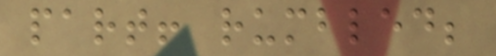part! rumbled;
